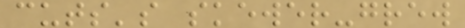cuts's skewer-grew
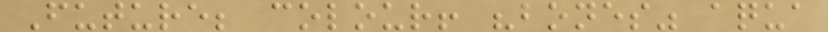Future; colour! "bones" aqua
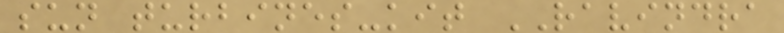sun turbines-kit RAVINDRA
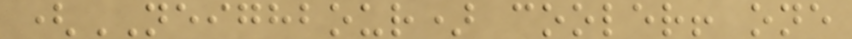(NEIGHBOUR) cooler! one
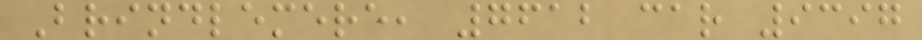Brindlemere, 7612 car 9397
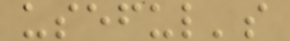useful's
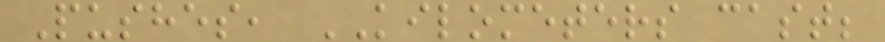Pushes, KILOMETERS cast;
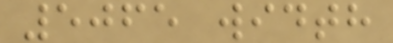5065 width
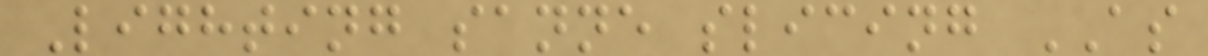Lighting sanne slicing AS
